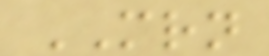MRN
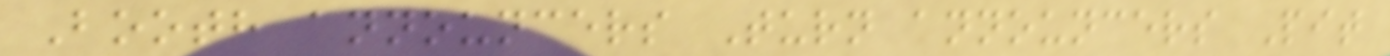Booth announcers Turn announcers Pit
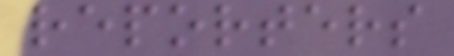reporters
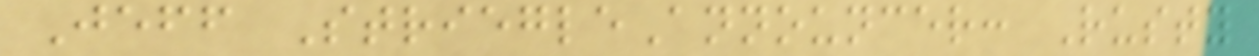Jeff StriegleAnnouncer: Rusty
